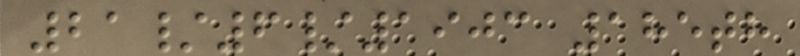21/6/1903 185th
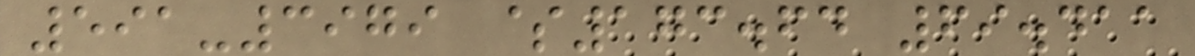591-3979 $173.64 69.411
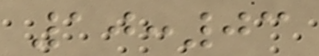10:03
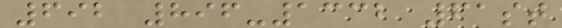692 896-1332 61st
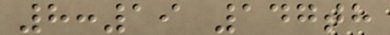8:19 147th
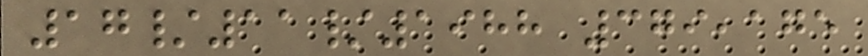17/11/1988 379,175
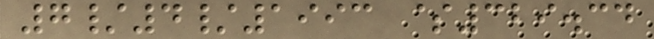7/4/1993 $329.34
